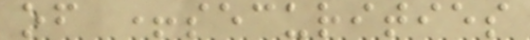of +securities
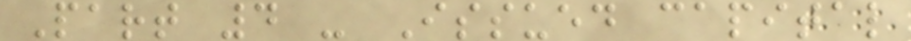Part 4 - Issued capital
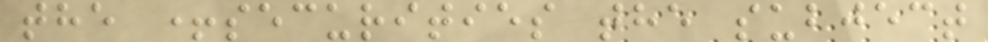the +securities the subject
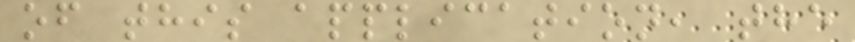of this application, the
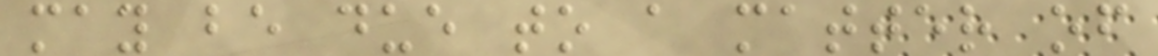may be due to a matter of
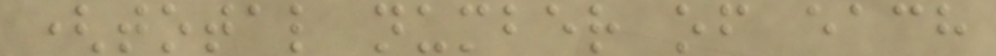(total number of each
